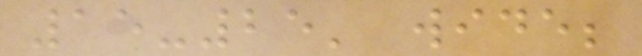15-25' wide;
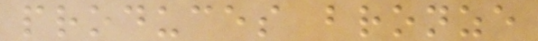produces bronze
